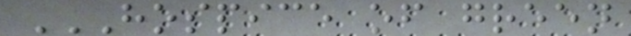HOSPICE OF GREEN
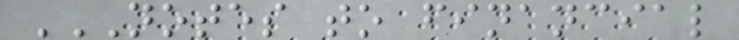NOTES TO FINANCIAL
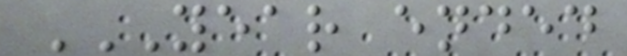YEAR ENDED
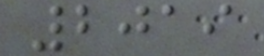2019
